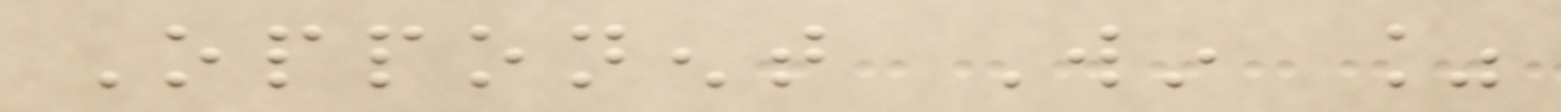Opponent Win %
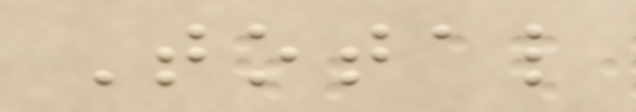Total
